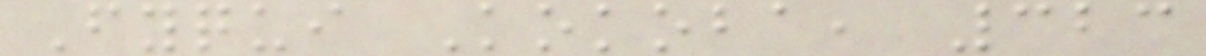Fyqui Kokoba, 323
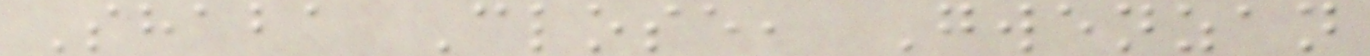Shaba Close, Gwenzan
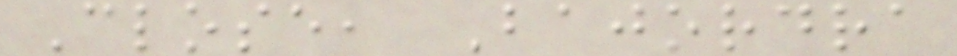Close, Bajordra
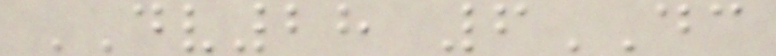DV28 6DC
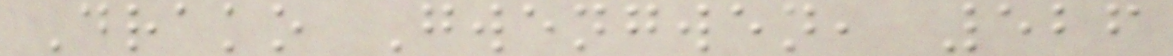Drako Gwengwen, 526
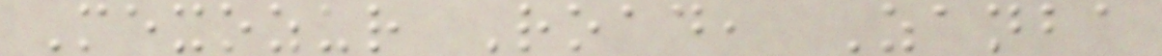Mexozur Road, Zanba
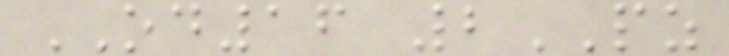OD16 2PZ
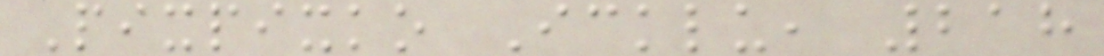Pixpixko Icklu, 218
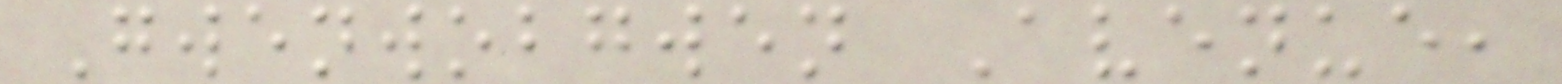Gwenwobgwen Avenue,
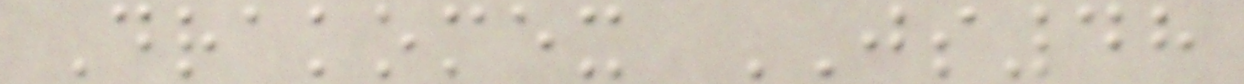Drakomex JS48
